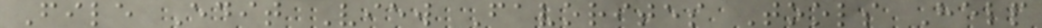File Edit View Favorites Tools Help
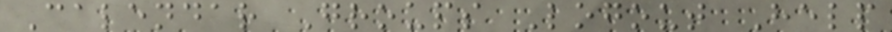Calendar Groups Logout Help
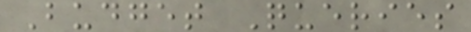Budget Queries
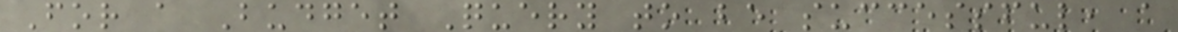For a Budget Query to be successful, a
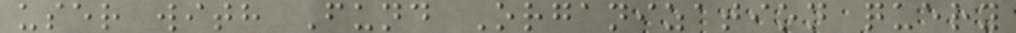user with Fund Organization query
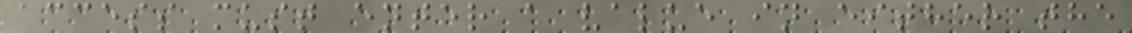access must enter a value in either the
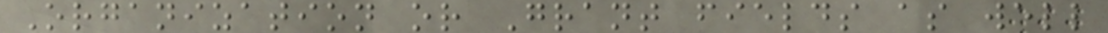Organization or Grant fields as well
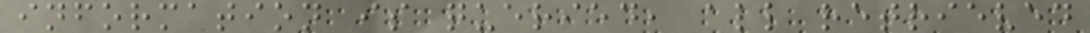information is queried, all retrieved
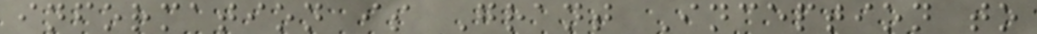information is Grant Inception to
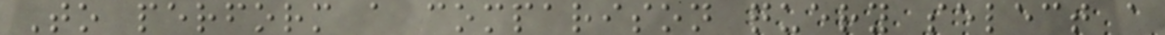To perform a comparison query select a
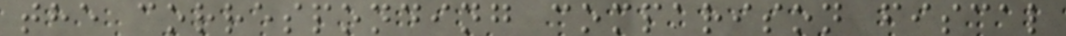the corresponding comparison fiscal
